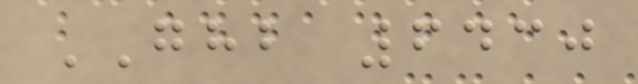GHB 6430
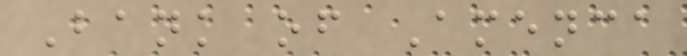Bank of Amenca
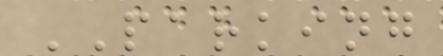PARKING
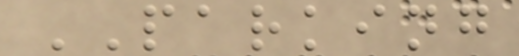PARKING
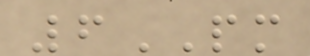6PM
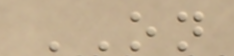ON
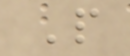P
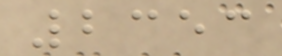2353
